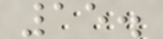15.
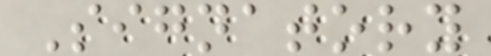Signatory
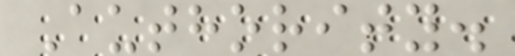Authority.
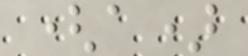(a)
